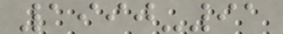1990-91
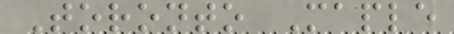Toronto Maple
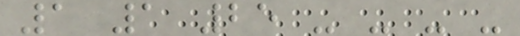1 1 25 - - - -
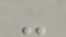-
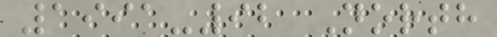1991-92 North
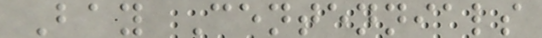Bay Centennials
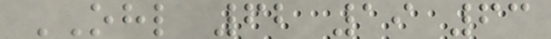OHL 62 19 63
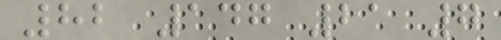82 147 21 7
